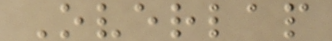Overlap
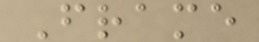Frame
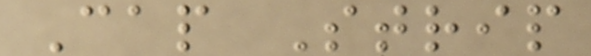Cap Strip
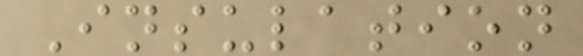Insulation
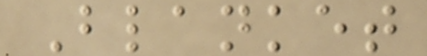Blanket
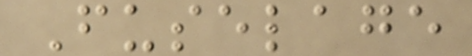Fuselage
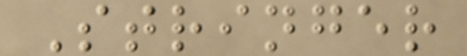Stringer
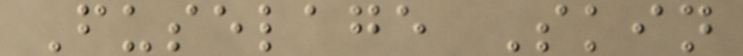Fuselage Skin
